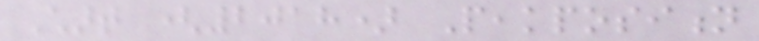Chart (2018) Peakposition
